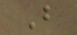B
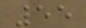55
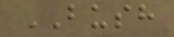BUSH
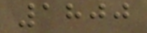1800
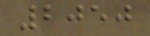2050
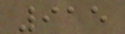915
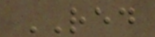RED
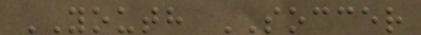YOUTH SOCCER
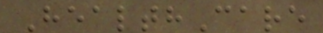HealthCare
